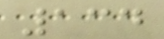134
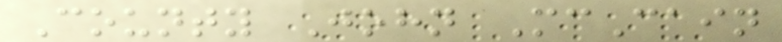County John McCain
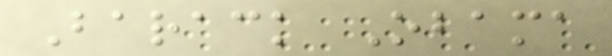Barack Obama
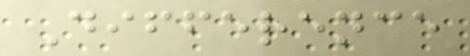Difference
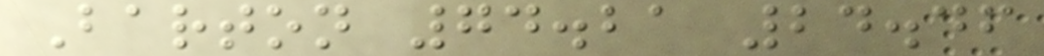Barton 74.21 24.46
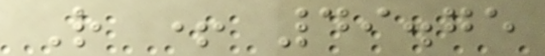R + 49.75
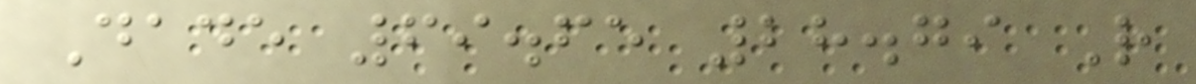Dade 69.65 28.79 R
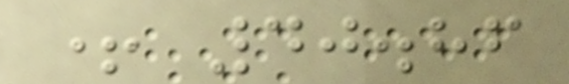+ 40.86
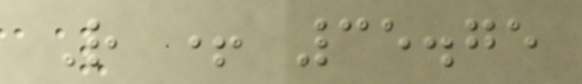R + 35.75
